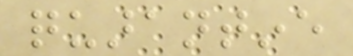quarantine
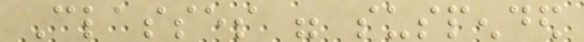Classes were suspended
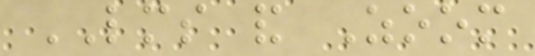LMS and Zoom
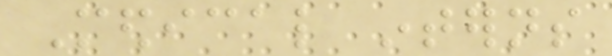Medical interns
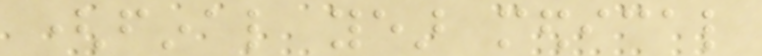(final year medical
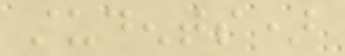students)
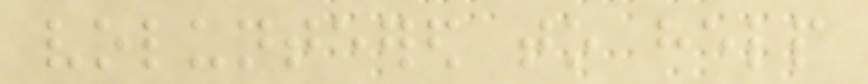volunteered to help
